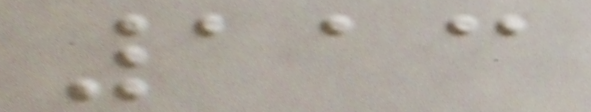113
